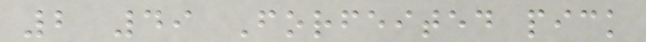2 49 Forfeited pick
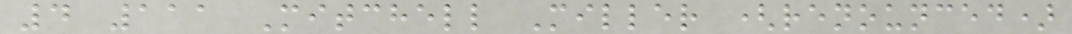4 111 Mitchell Miller (renounced)
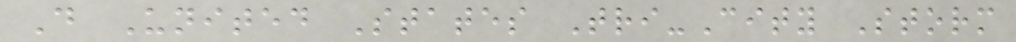D United States Tri-City Storm
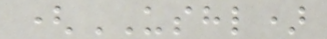(USHL)
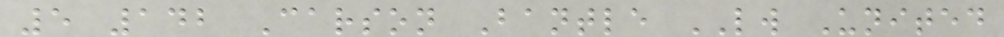5 142 Carson Bantle LW United
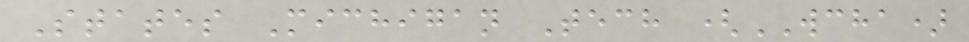States Michigan Tech (WCHA)
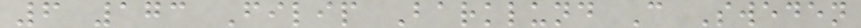6 173 Filip Barklund C Sweden
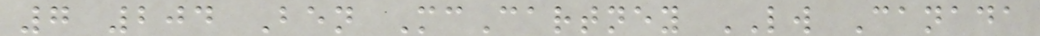7 204 Ben McCartney LW Canada
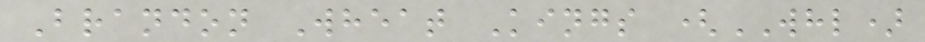Brandon Wheat Kings (WHL)
